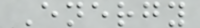Energy
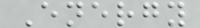Energy
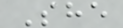She
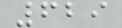629
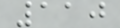110
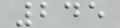245
